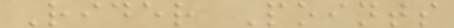Rider Points
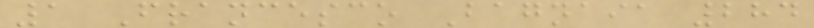1 Francesco Bagnaia 284
